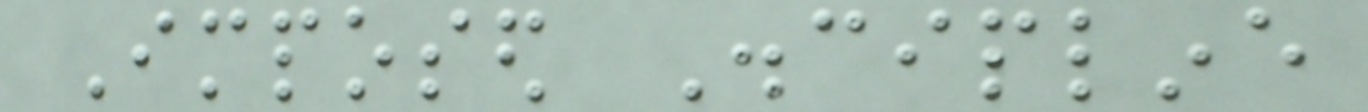Imposed Discipline
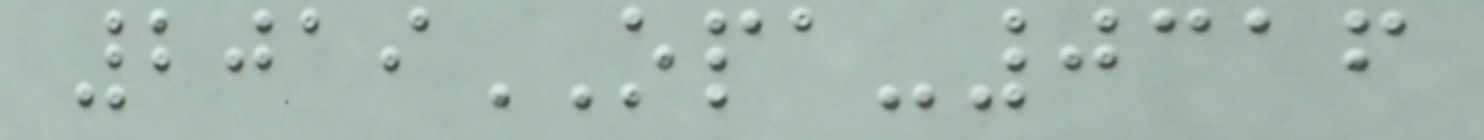2019OPA-0316
